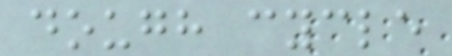dough cycle
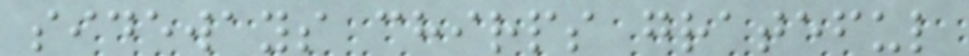sideways chirps grateful
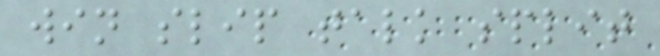win slip talk split
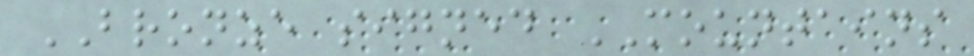BRONZE signed MOUNTAINS
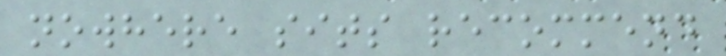nowhere sits recommend
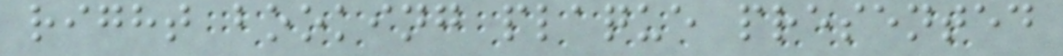right booking plaque presented
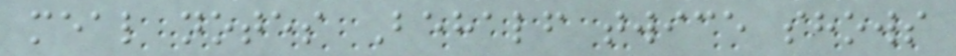meal notes Behalf twice shows
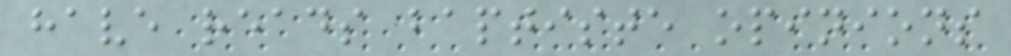have reads baptiste opinions
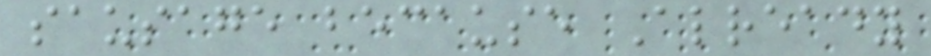sausage because Already
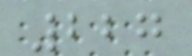227
